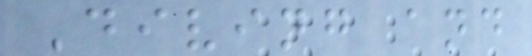Diving and
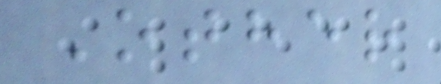Other
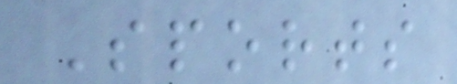Sports
